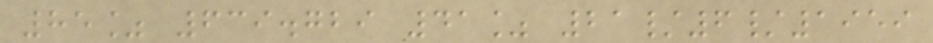85% 639.729 41% 21/6/1959
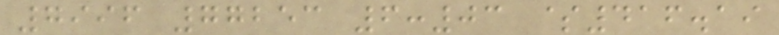7996 77253 6:03 $416.19
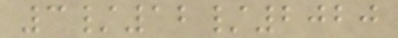3/12/2020
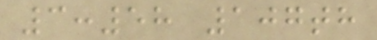3:58 107th
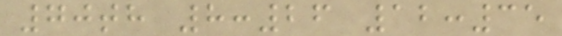70th 8:26 12:35
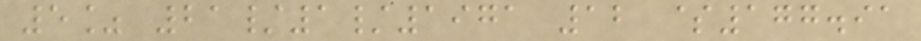5% 21/1/1971 12 $177.91
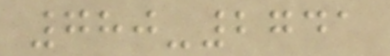780-2741
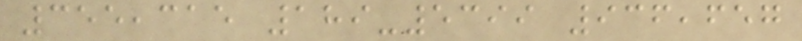355,315 189-5399 936,657
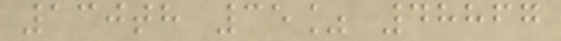130th 35% 48867
